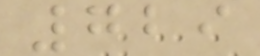729
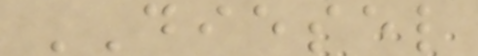DIESEL
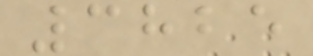3825
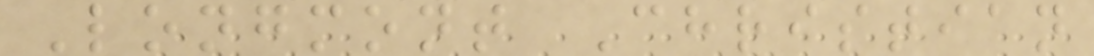Longmont Christian
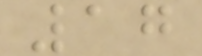17
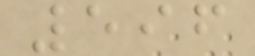596
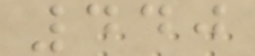440
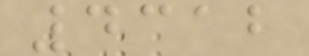4312
